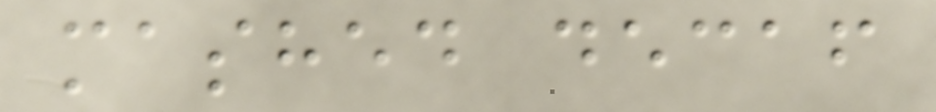mashed decaf
